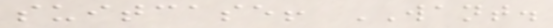suitcase! WANT.
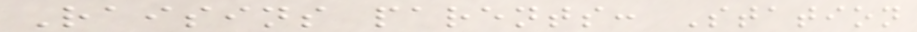Raisins parents: Station
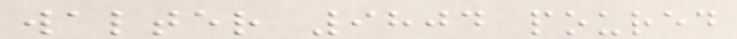walter 9804 poured
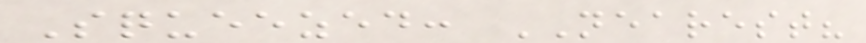Squeezed: NEAREST?
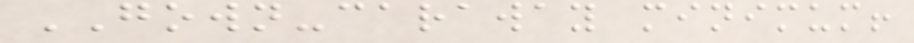GOWN-caraway minimum!
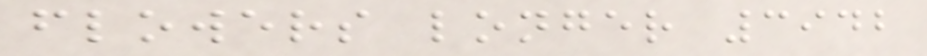flowers longer 3942
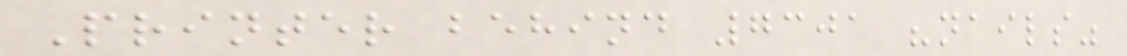Printer behind 7301 "nails"
